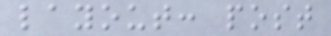layout: post
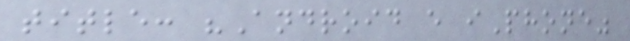title: "Android e iPhone"
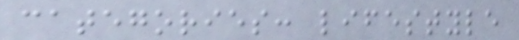categories: lifestyle
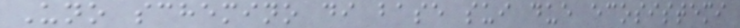Uno schemino di base sui due ecosistemi
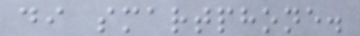di smartphone.
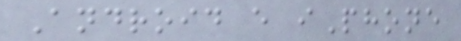Android e iPhone
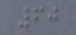60
